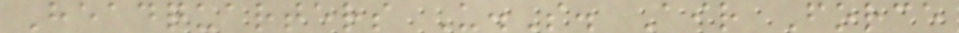Headquarters U.S. Air Force
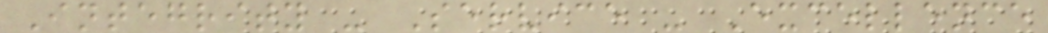Integrity - Service - Excellence
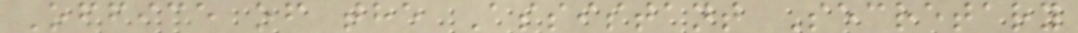Office of the Assistant Secretary
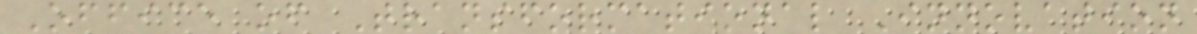Office of Transformational Innovation
